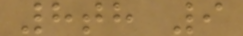8th 9
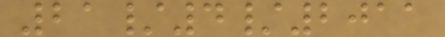21/4/2011
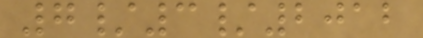7/3/2012
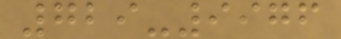729-9976
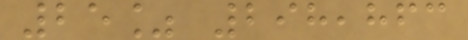25% 298,863
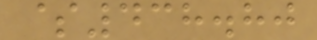$438.80
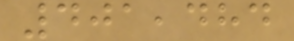401,484
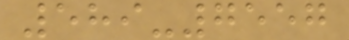589-7557
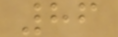86
